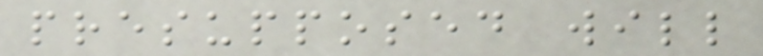presupposed will
